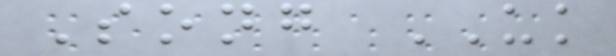Song UK
